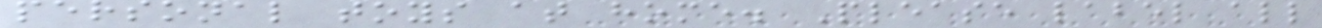personal toys at home. Please label all
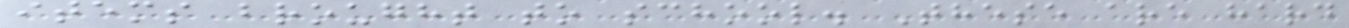items brought to school. These are hard
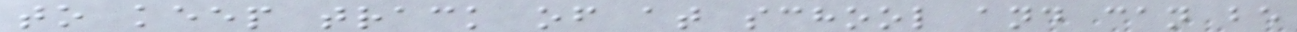to keep track of at school and can be
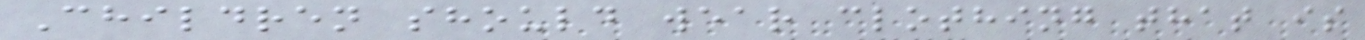Children should wear clothing that is
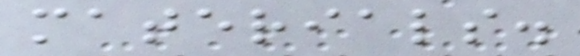materials.
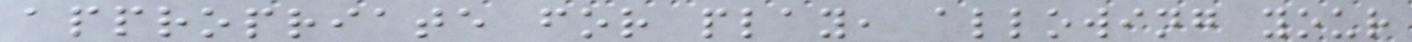appropriate for play, allowing your
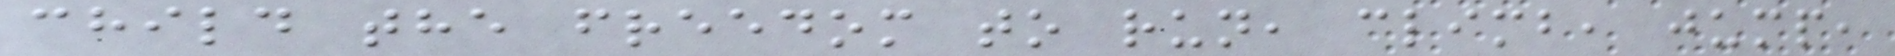child the freedom to run, climb, jump,
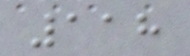118
